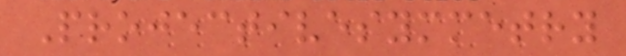Projectivesymmetry
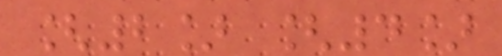[2] [4]
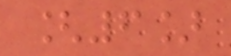[6]
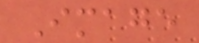Image
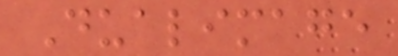Dualimage
